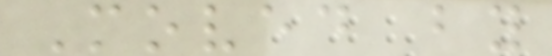Moved by
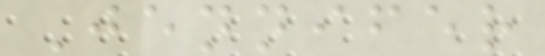Jennifer
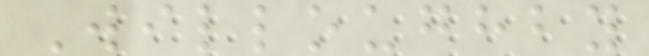Willoughby
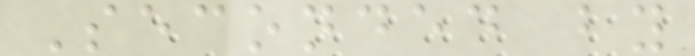Seconded by
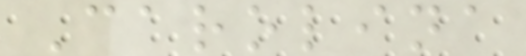Carolina
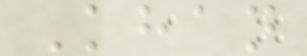Khan
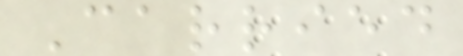Carried
